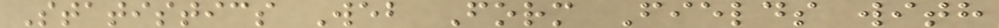Statistics Web Form Fields with
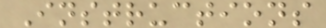Instructions
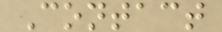Contact
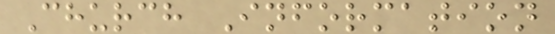Church Information
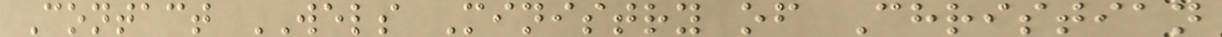Contact WELS Ministry of Christian
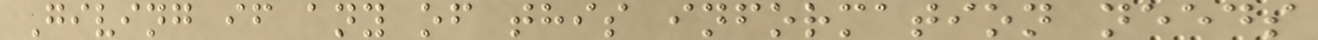Giving if any of this information needs
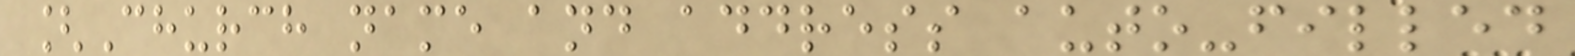[Church name and address auto-filled
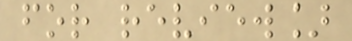for review]
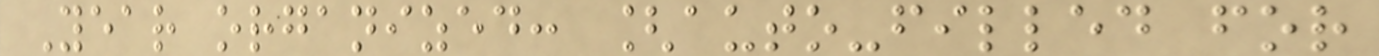Year organized: [auto-filled for
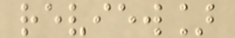review]
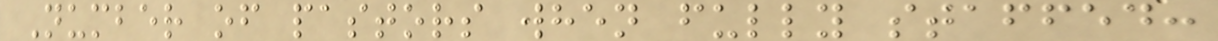Number of pastors when fully staffed:
